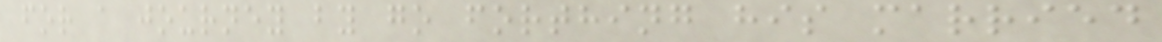for a journey by go forthing his married
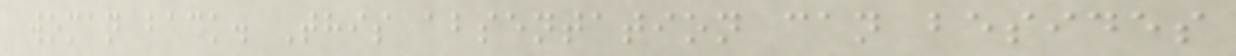woman back. This absentation can besides
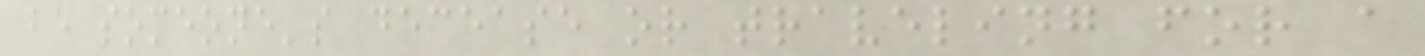be someone's decease or traveling for a
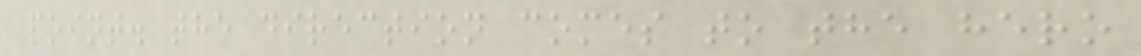point. the direction comes to the hero
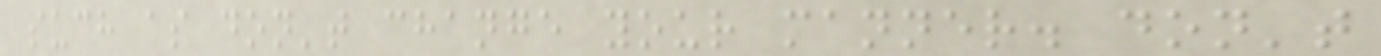such as don't change your manner. don't
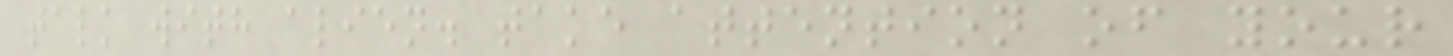talk with alien. take attention of your
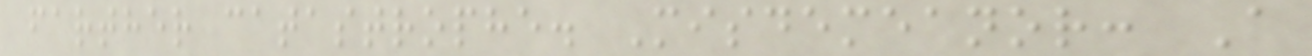farther catastrophe. Misdemeanor: A
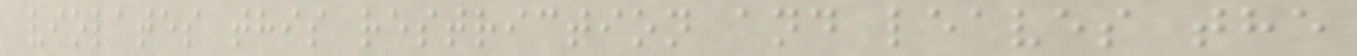violates this restriction and leaves the
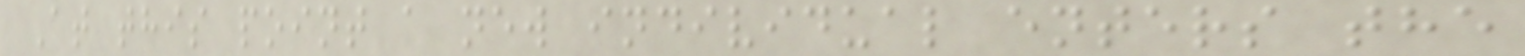At this point a new individual enters the
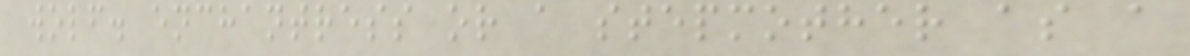wolf. enchantress or a stepmother as a
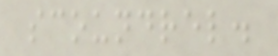scoundrel.
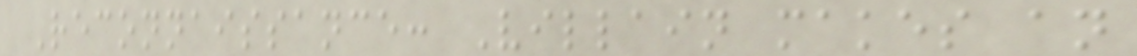Reconnaissance: Villain makes an
